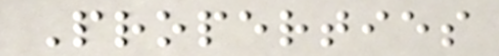Properties
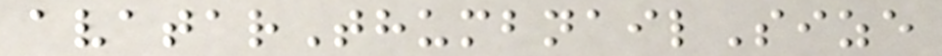avatarThumbnailSize
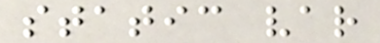static var
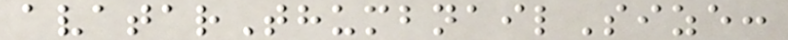avatarThumbnailSize:
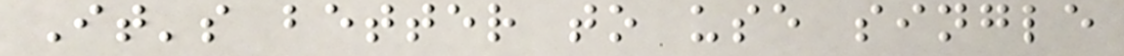It's better to use single
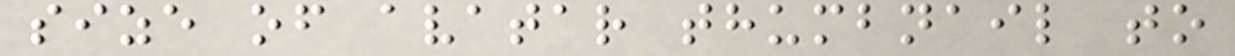size of avatar thumbnail to
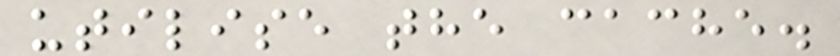utilise the cache.
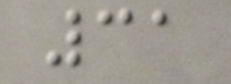31
